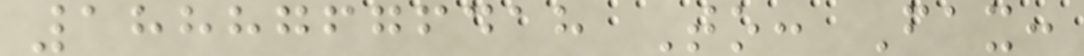18887676418 To: Fax:
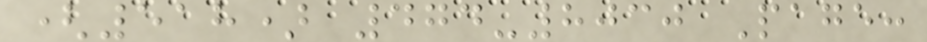(518) 474-8030 Page:
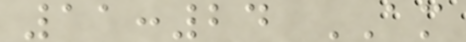11:24 AM
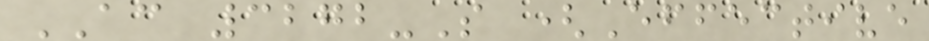AC 3272-S (Effective
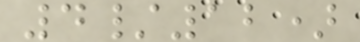4/12)
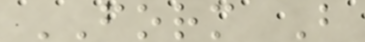FORM B
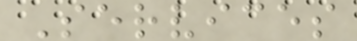Services
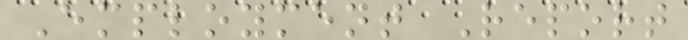Employment Report
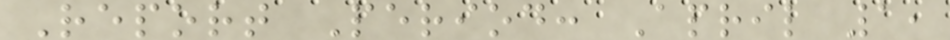Report Period: April 1,
